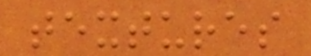textures
